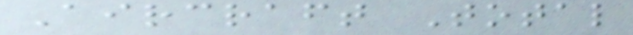Aircraft Total
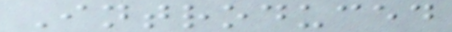Introduced
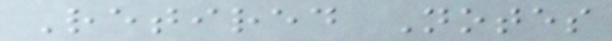Retired Notes
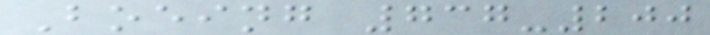Boeing 737-200
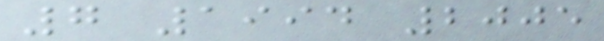7 1994 2005
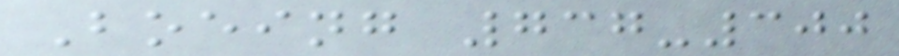Boeing 737-300
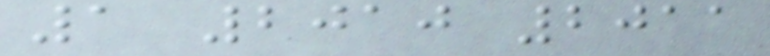1 2010 2011
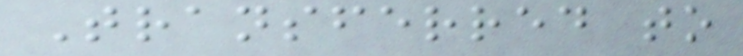Transferred to
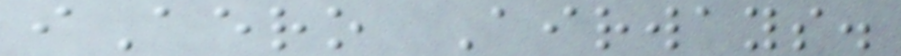iAero Airways.
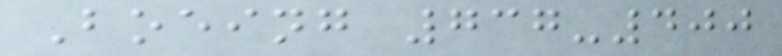Boeing 737-400
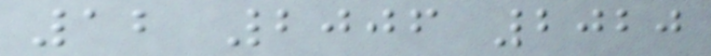12 2006 2020
